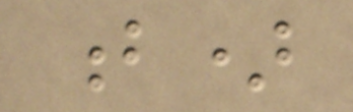b)
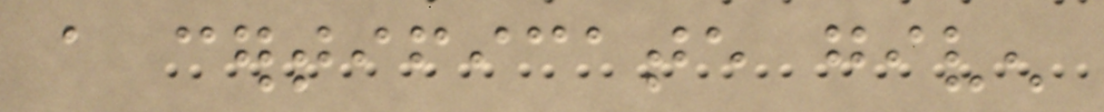a certificate given
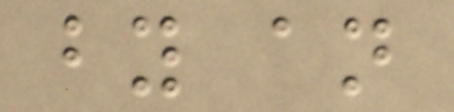by an
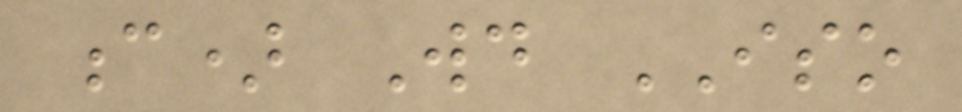c) Would ISO
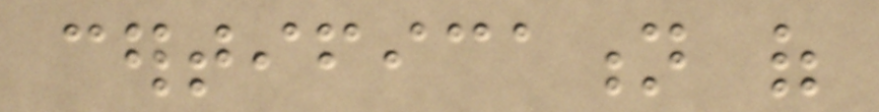certification of
